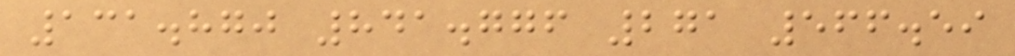131.870 841.776 271 566.59
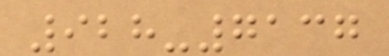928-7137
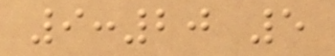9:20 5
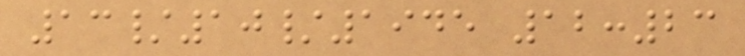13/10/1945 12:23
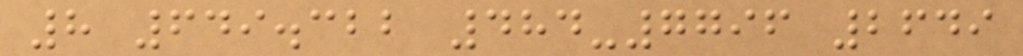8 649.322 484-7796 2649
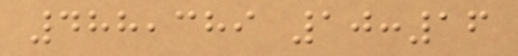488,389 10:16
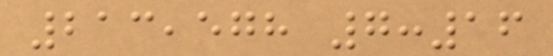213,578 7:16
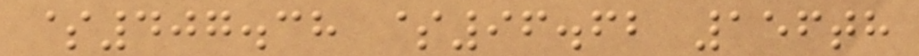$407.38 $96.62 156th
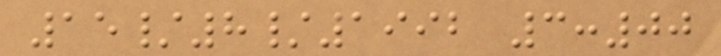15/8/1992 3:00
